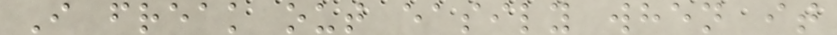I freak out easily when it
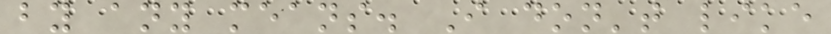by any means. I don't like
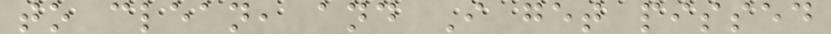to clean, and I get pissed
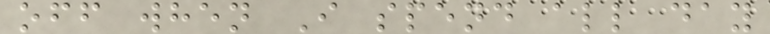off when I spend all day
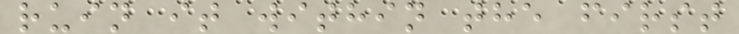ruin it within the first
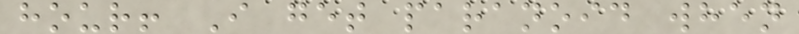hour! I get paranoid when
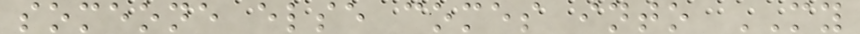someone else comes into MY
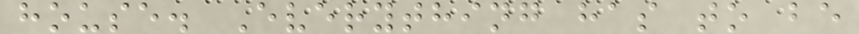house. Everything has to be
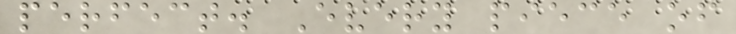perfect. Every piece of
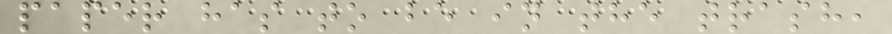paper has to be in the trash,
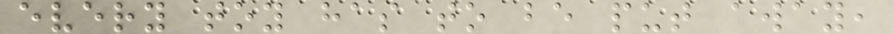every toy has to be put away,
